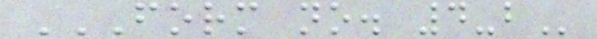FORM NO. 4-B
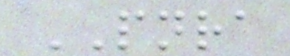PNRA
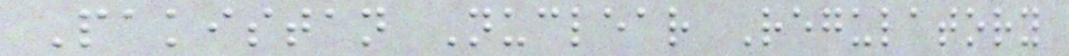Pakistan Nuclear Regulatory
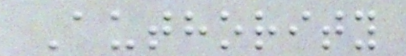Authority
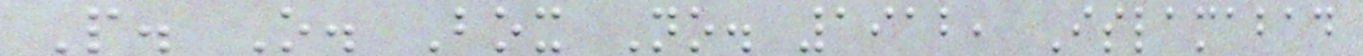P. O. Box No. 1912, Islamabad
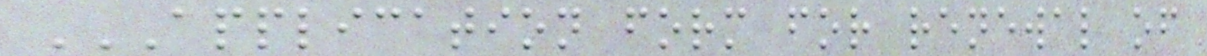APPLICATION FORM FOR RENEWAL OF
